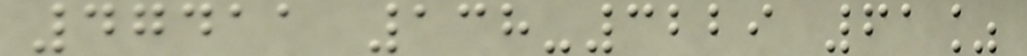47411 138-3229 61%
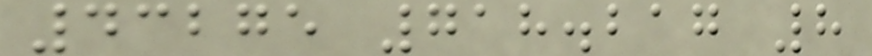43275 718.217 8
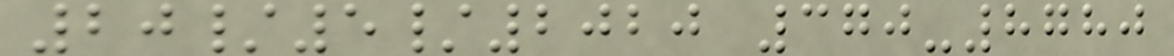20/5/2020 370-8780
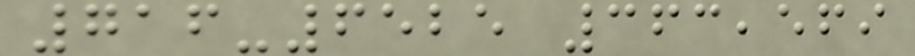716-6525 363,569
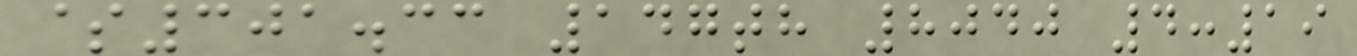$301.33 147th 8040 4:19
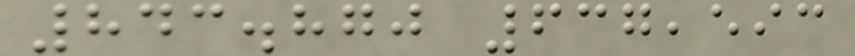843.870 637,593
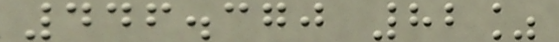446.370 82%
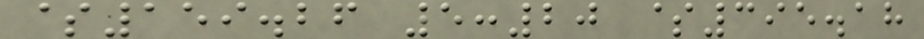$159.26 5:20 $395.18
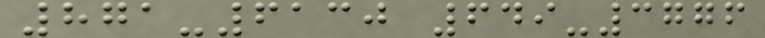871-6130 649-3776
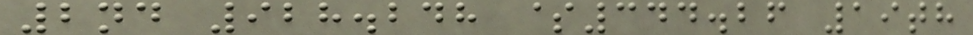2nd 928.248 $344.26 19th
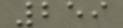259
